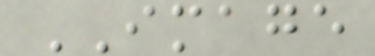IMAGE
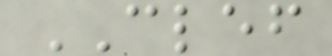CLEF
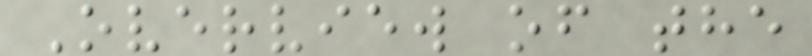Overview of the
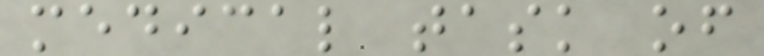medical task of
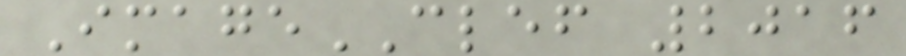ImageCLEF 2016
